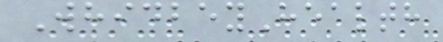WhidbeyHealth
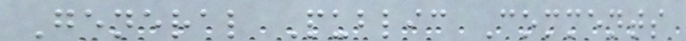General Public Comments
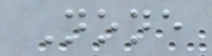None
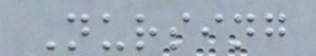Nursing
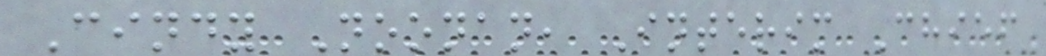Cindy Noonan, Interim Chief
